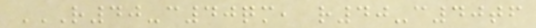R40-C40QM, R40-C40TF
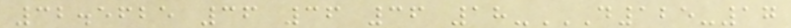32.5625 36 36 36 18-D125-17
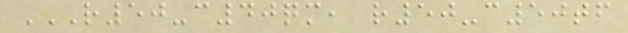R50-C40QM, R50-C50TF
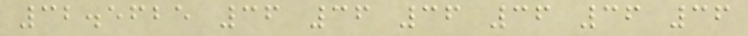32.5625 36 36 36 36 36 36
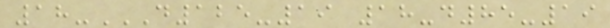18-D125-19 18-D85-19
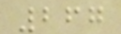267
